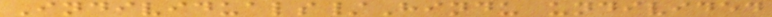Individuals/Hindu undivided
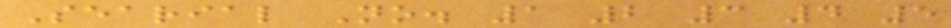Searial No. 1 2 3 4 5
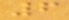6
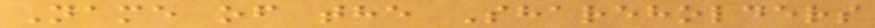Name of the Shareholders
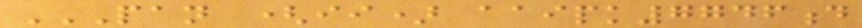PAN (II) AAIPK7746D
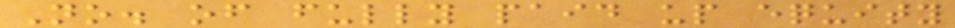No. of fully paid up equity
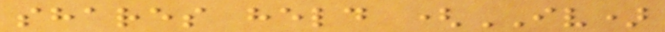shares held (IV)
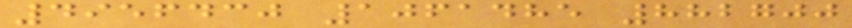4956430 1061485 882700
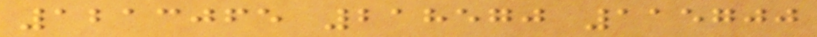1213065 218570 115700
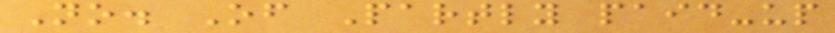No. Of Partly paid-up
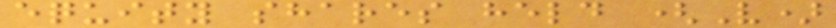equity shares held (V)
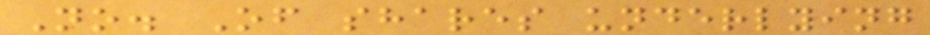No. Of shares underlying
